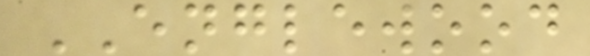ENGLEWOOD
